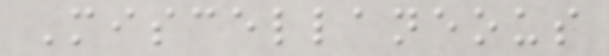Miscellaneous
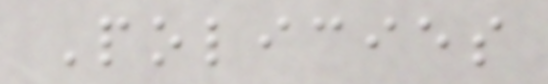Policies
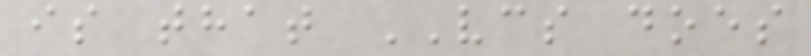is that VCS does
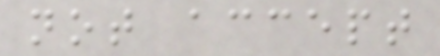not accept
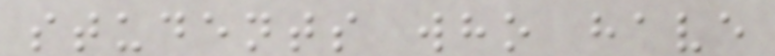students who have
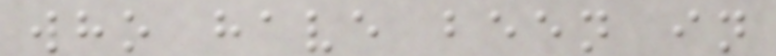who have been in
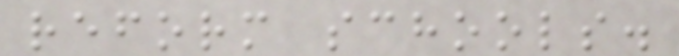reform schools.
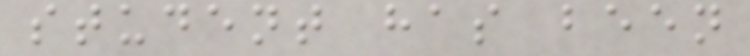student has been
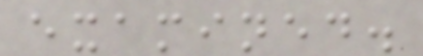examined.
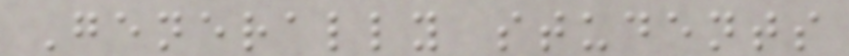Generally students
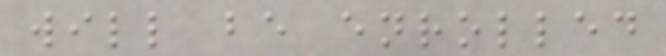will be enrolled
